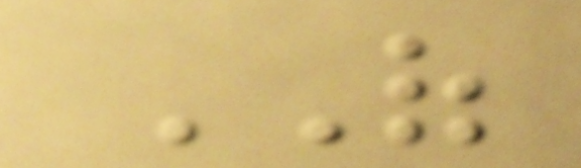OF
